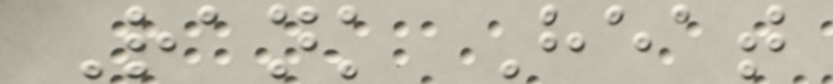Rank Heat
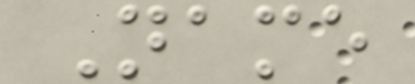Name
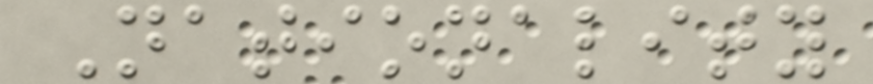Nationality
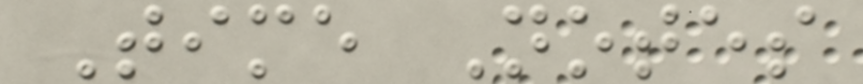Time Notes
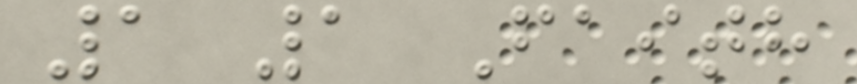1 1 Faith
